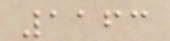1163
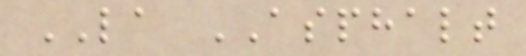LA ASPHALT
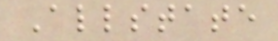Allstate
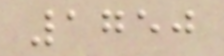1750
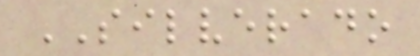SILVERADO
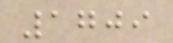1709
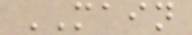MAIN
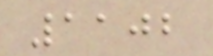1102
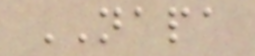NAPA
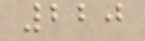220
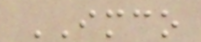IMCO
